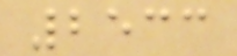2533
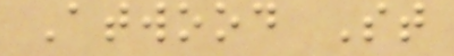Atwood St
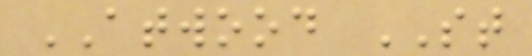ATWOOD ST
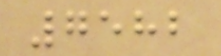7582
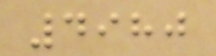4980
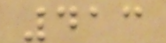413
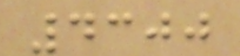4300
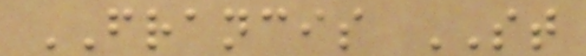FRANCIS ST
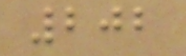202
